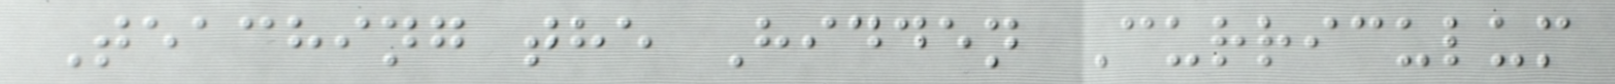Teaching the Hidden Curriculum
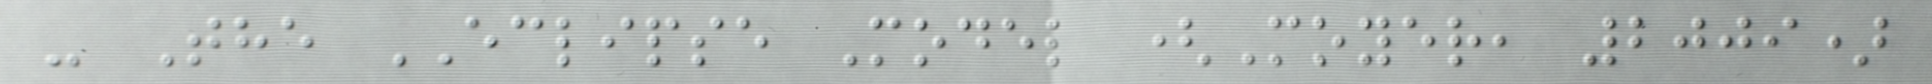- The ECLIPSE Model (Moyer, 2009)
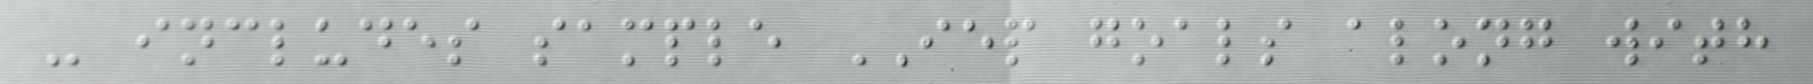- includes sample IEP goals along with
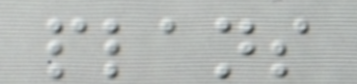plans
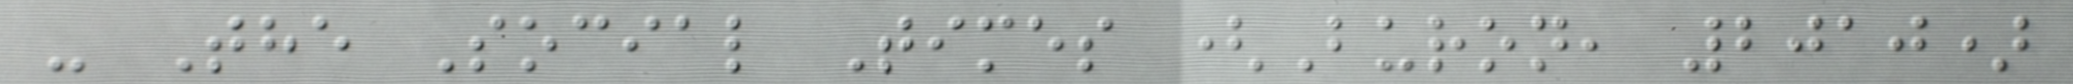- The Social Times (Buron, 2010)
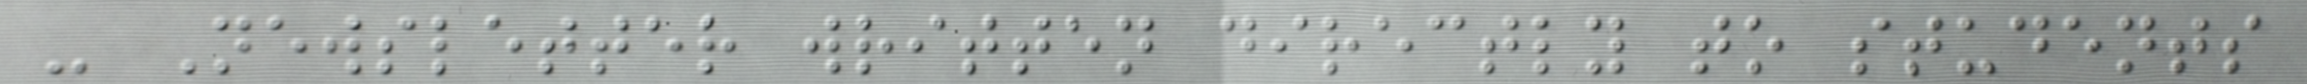- Newsletter written directly to students
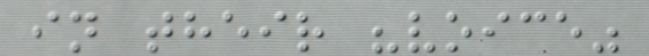in their "voice"
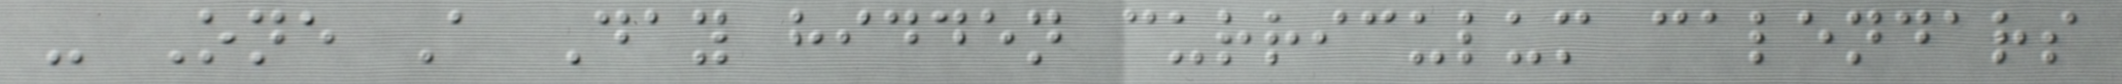- One A Day hidden curriculum calendars
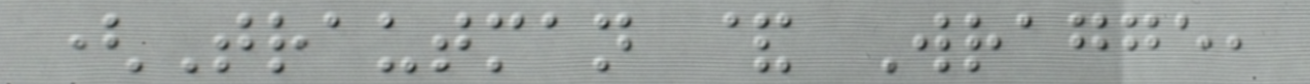(Trautman & Wragge,
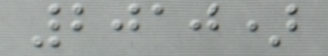2010)
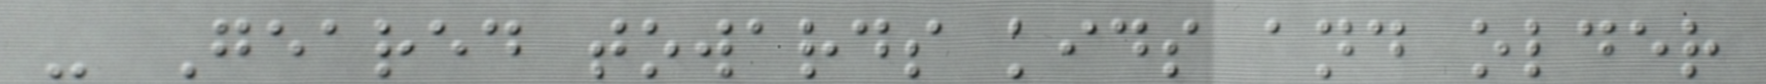- Geared towards kids and older
